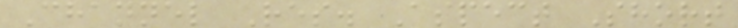Channel Res. Aspect Short
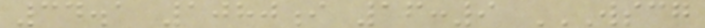34.1 1080i 16:9 WSCG
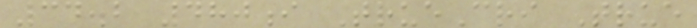34.2 480i TrueCri True
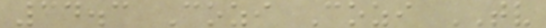34.3 Cozi Cozi TV
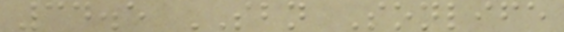34.5 SBN Sonlife
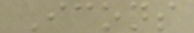Icons
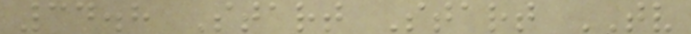34.8 Start Start TV
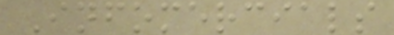Infomercials
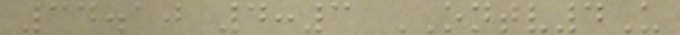34.10 4:3 ONTV4U
